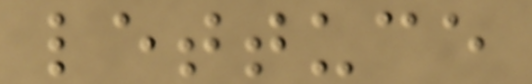lettuce
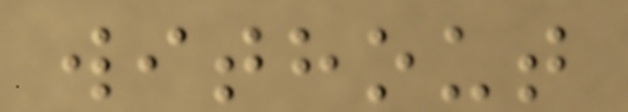without
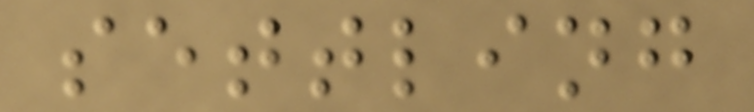settling
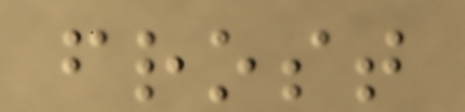frost
